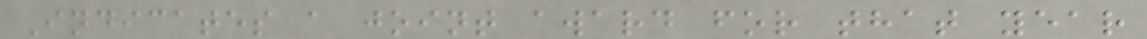Indicates a joint award for that year
